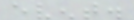event.
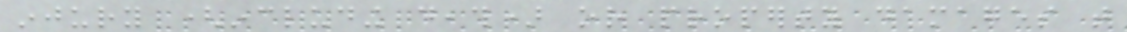injury (including death) or property damages that
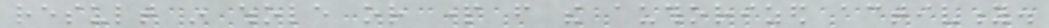result in whole or part from the authorized activity.
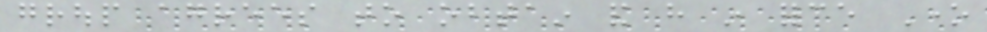group agrees to obtain and have in force One
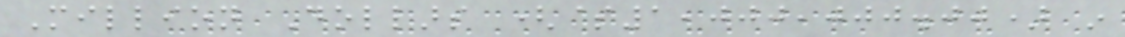Million Dollars ($1,000,000.00) in
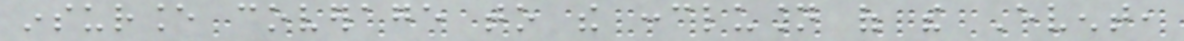insurance coverage to the conclusion of the Event,
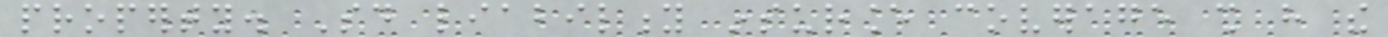property. Said liability insurance coverage shall have the
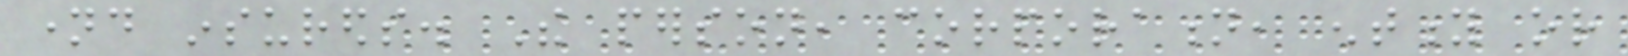named insureds. The person, corporation, entity or
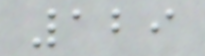129
